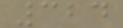324
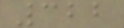322
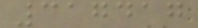317417
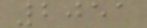2051
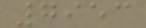7953
